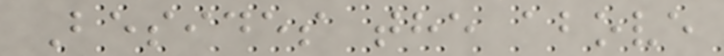Besides the above
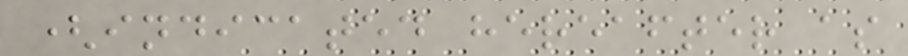(indicated hereafter as
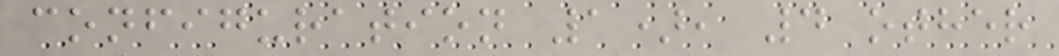configuration 1), 4 other
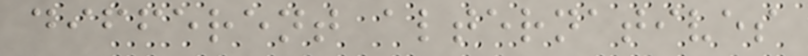different alternatives
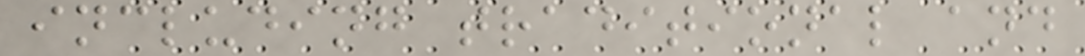including traditional and
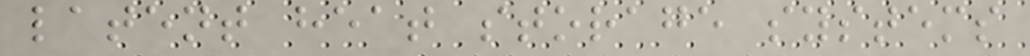latent heat storage systems
